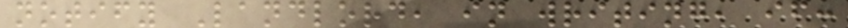notify Landlord, in writing, if:
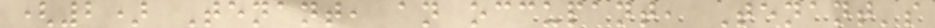(2) Tenant, an occupant, Tenant's
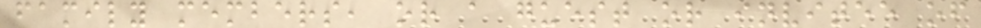family members, or a guest or invitee of
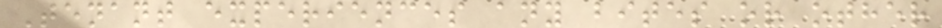Tenant experiences any bites or other
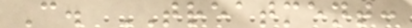C. TREATMENT:
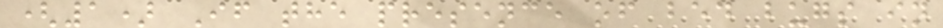(1) If the presence of bed bugs in
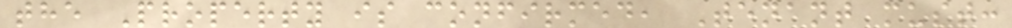the Property is confirmed, Tenant must:
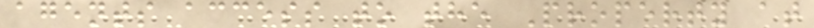agents access to the Property at
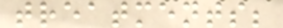treatments;
